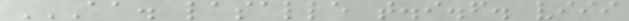AA. LASALLE T.I.F. VIII
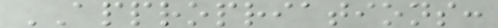APPROPRIATIONS:
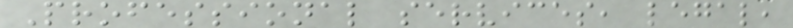Professional services, legal,
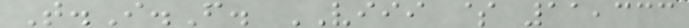T.I.F. VIII $ 11,333
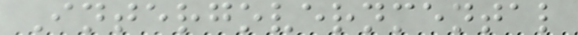Intergovernmental
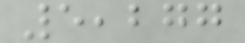5,277
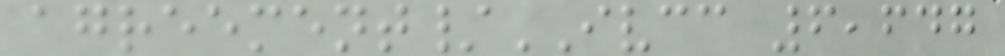agreement/IVCC 6,647
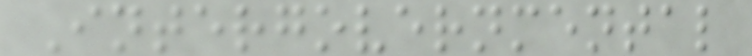Intergovernmental
